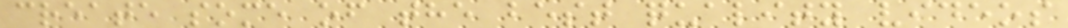create some of the best quality videos
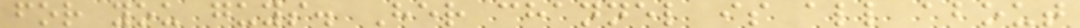for you guys. Her channel is all about
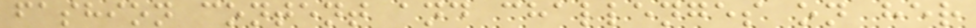fashion content and challenges on her
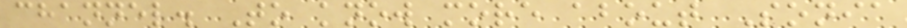channel. To know more about Sonia
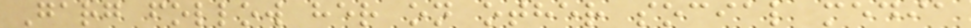Garg follow her on other social media
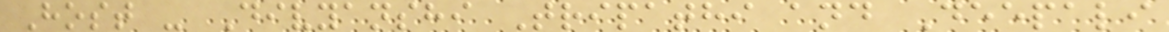Host - Divyanshi Tripathi and Deepali
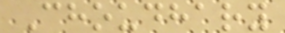Choudhary
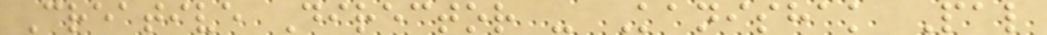Creative Director - Kanishak Pal
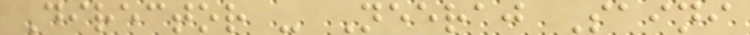Director - Neeraj Saini
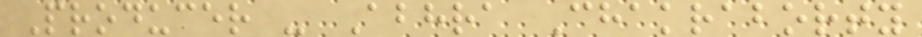Producer - Abhra Chakraborty
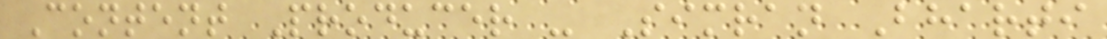Content Producer - Simran Bharti
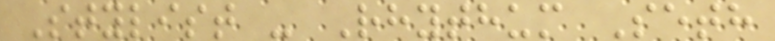Stylist - Rhythum Seth
